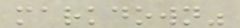markdown"
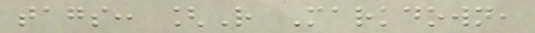tags: [R Markdown,
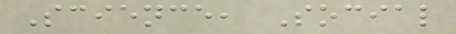Science, Social
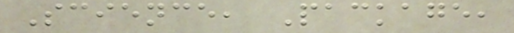Science, Package,
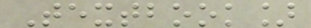Textbook]
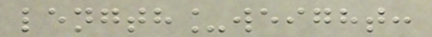length_weight:
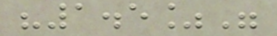"1.5%"
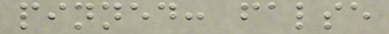pinned: false
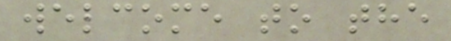welcome to the
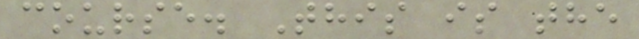course. This is the
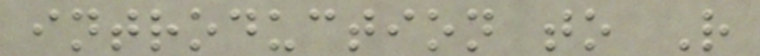introduction to R
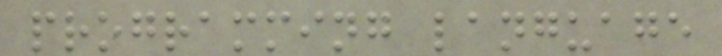programming language
